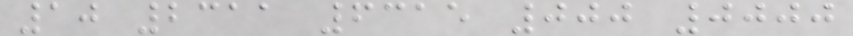10 2311 6315 000 0000
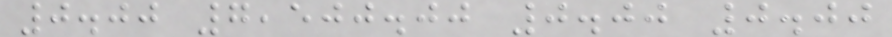0.00 7,500.00 0.00 0.00
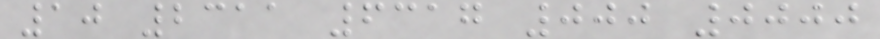10 2311 6317 000 0000
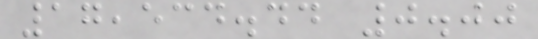17,534.44 0.00
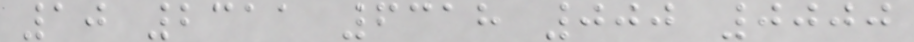10 2311 6318 000 0000
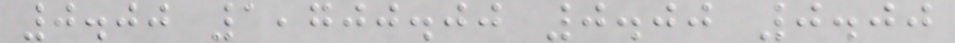0.00 1,700.00 0.00 0.00
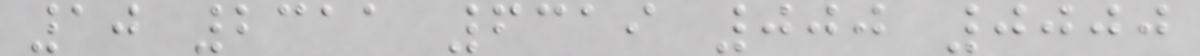10 2311 6319 000 0000
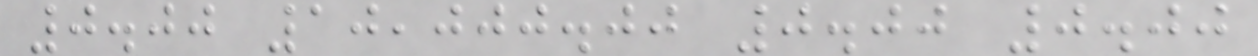0.00 10,000.00 0.00 0.00
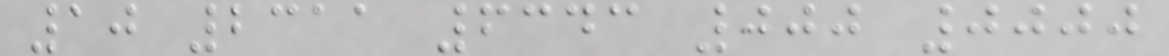10 2311 6343 000 0000
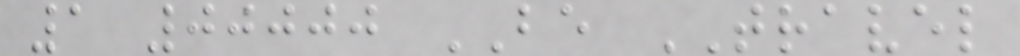1 00000 BE TRAVEL
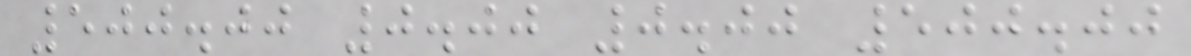500.00 0.00 0.00 500.00
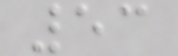53
